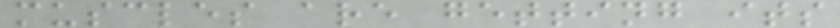muscles are getting its
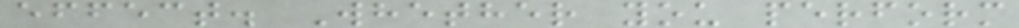effect. Whether you perform
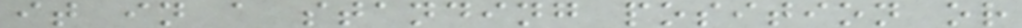it in a standing position or
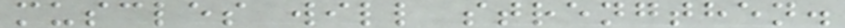muscles will strengthen.
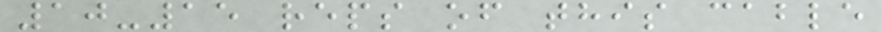10-15 reps of this cable
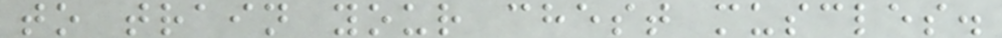to train your chest muscles.
